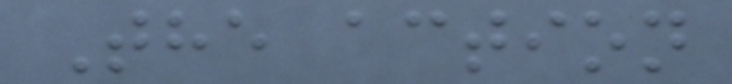The action
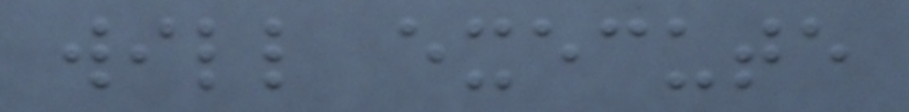will execute
